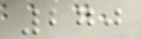270
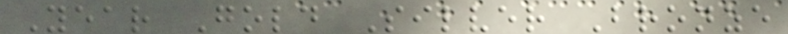Year Gold Silver Bronze
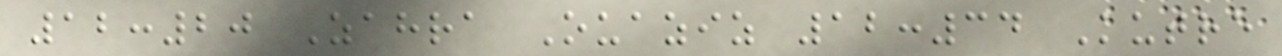12:20 Zahra Ouaziz 12:34 Kutre
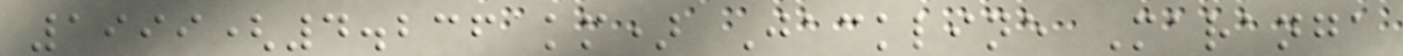1999(4.236 km) Jackline Maranga
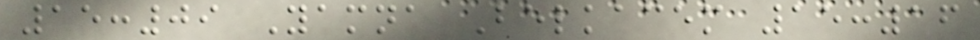15:09 Yamna Belkacem 15:16
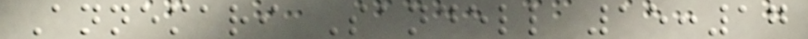Annemari Sandell 15:17
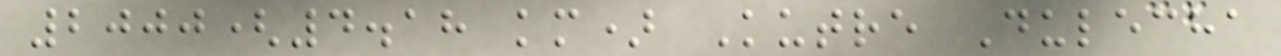2000(4.18 km) Kutre Dulecha
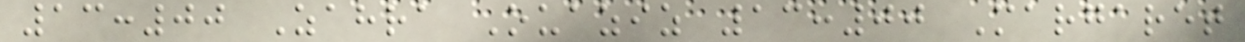13:00 Zahra Ouaziz 13:00 Margaret
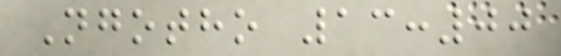Ngotho 13:00
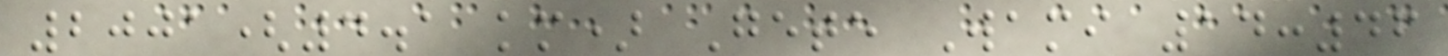2001(4.1 km) Gete Wami 14:46
